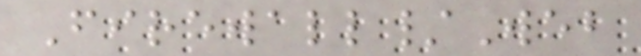Firewall/Web
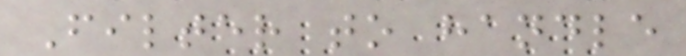Filter to handle
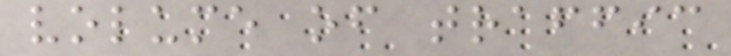volume of traffic
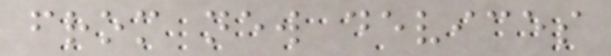from new devices
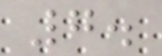7.
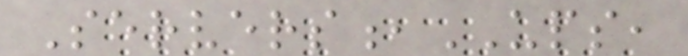Servers,UPS,
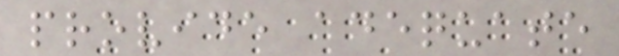provide adequate
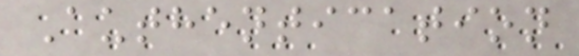Authentication
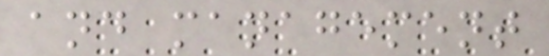and management
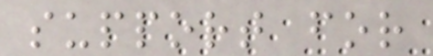support for
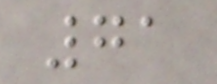71
